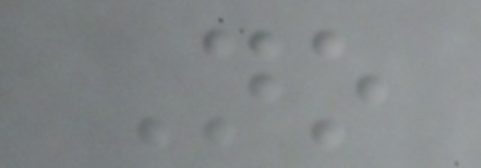No
